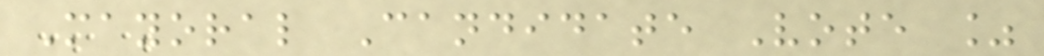Mayoral Candidate Vote %
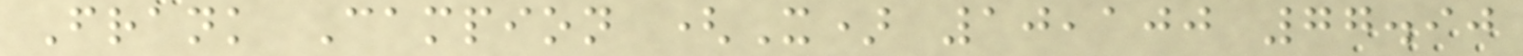Frank Campion (X) 10,100 77.90
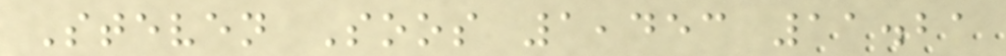Steven Soos 1,453 11.21
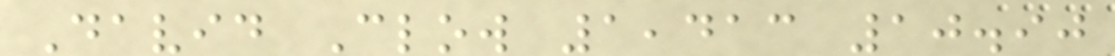David Clow 1,413 10.90
